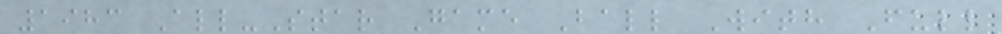1983 All-Star Game Ball With Full
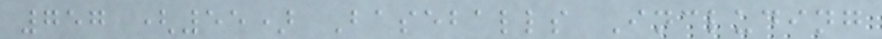757 (55) Baseballs Including
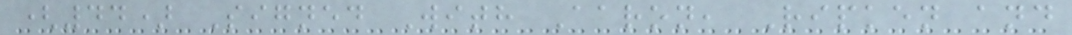(44) Signed With Aaron, Ripken and
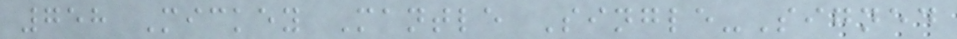758 Mickey Mantle Single-Signed
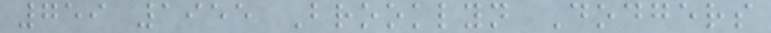759 1955 Brooklyn Dodgers
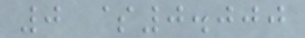0 $0.000
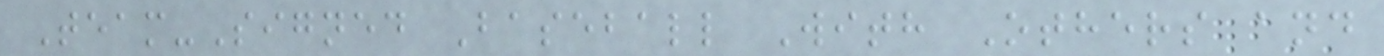Team-Signed Baseball With Others and
